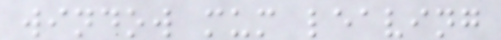window mum leaving
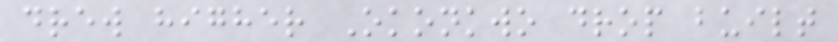drew higher Okonkwo drop built
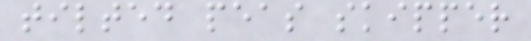tilted peas skipper
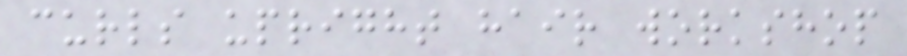curls upright hair workshop
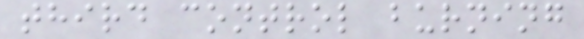third control burning
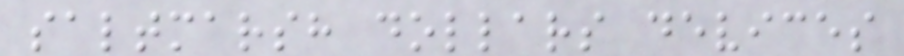saltmarsh dollars devices
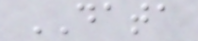DATA
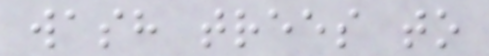wash trees to
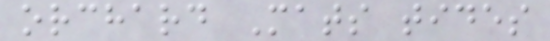orchard Mats tides
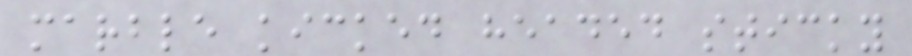marble kicked headed sticky
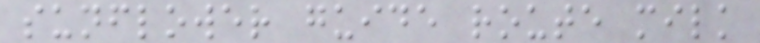sunflower guide route milk
